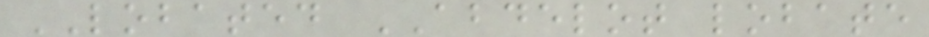LOBATED ABDELOT lobate
